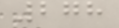278
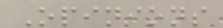Opinions
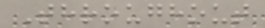Throughout
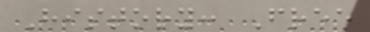History: Free
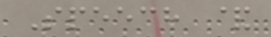Speech &
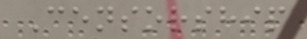Censorship
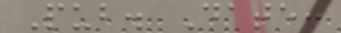Pub. Date:
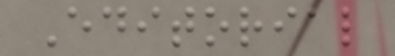Editorial
